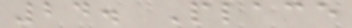24. Place
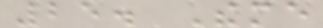25. Theme
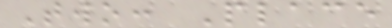Two: Place
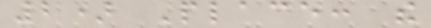2) Place: the
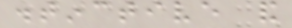distinctive and
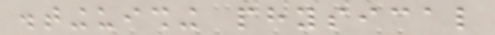distinguishing physical
